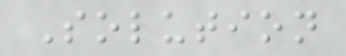Solution
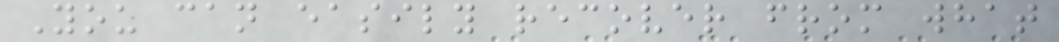You can easily recover from what
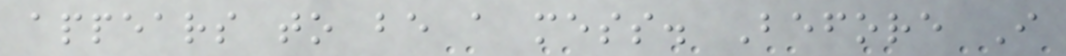appears to be a mess. Before I
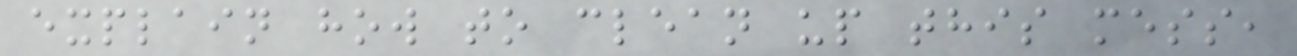explain how to clean up this mess,
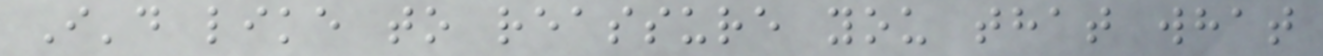I'd like to reassure you that what
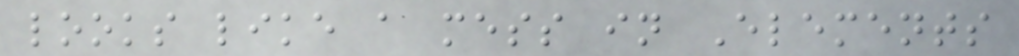looks like a mess in Elements
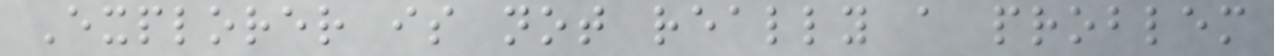Explorer is not really a problem
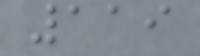119
